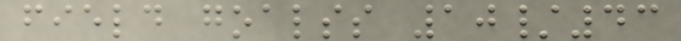field goalss 10/43
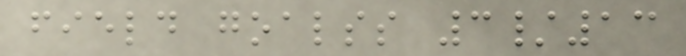field goalss 3/13
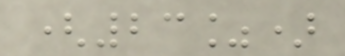(23%)
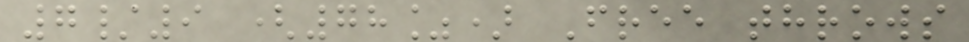7/9 (78%) Free throws
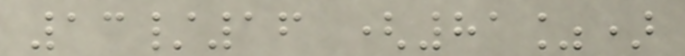13/16 (81%)
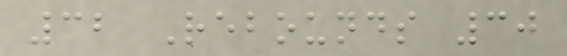32 Rebounds 30
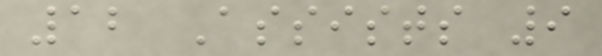12 Assists 9
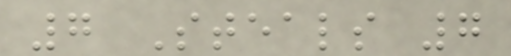7 Steals 7
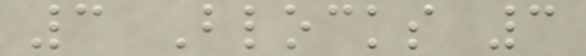3 Blocks 3
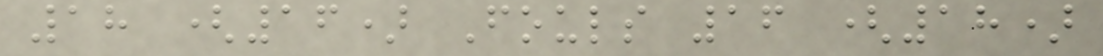18 (16) Fouls 16 (18)
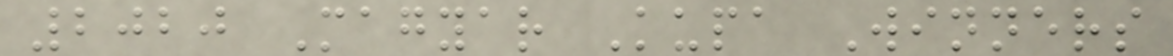2020 Magyar Kupa Winners
